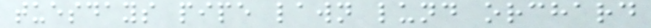tuesdays pipe lawn lund orchard
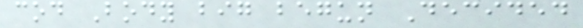cod Body big begun Decided
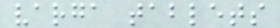varga tablets
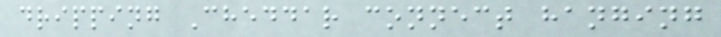dripping Cheddar connect hanging
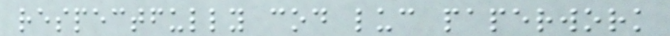respectfully cod luc paperwork
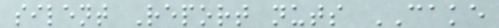silent Report nuts CAKE
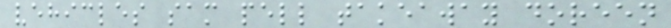vehicles sam pell takeaway doreen
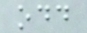odd
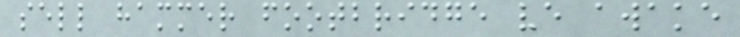sell hammer footbridge ve awake
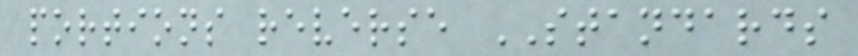portions reverse STANDARDS
